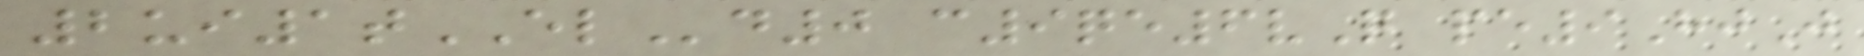2ui1tELd0 c9qe6vQ pe9HjJ
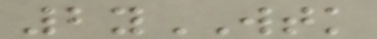2yWTK
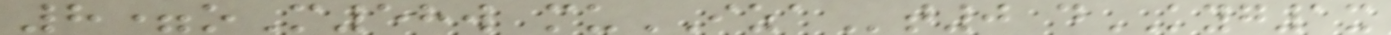8=oM58w muIZAt0 dKYG1x
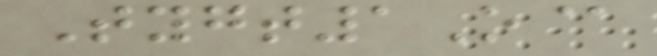Tygt1O@
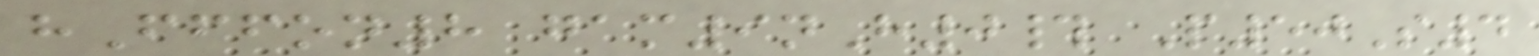hFffon8 gam9nH0# P50S4
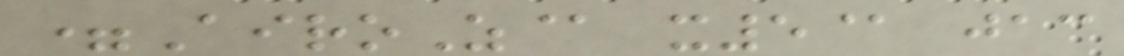=AiroZ@ x5@ jac
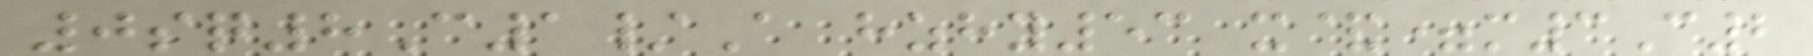0sq8C1/A hzhy53 x&=m3C2
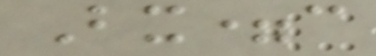Bx=c
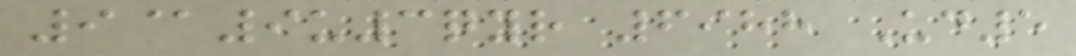9@9u3qyr 6988 Ud5
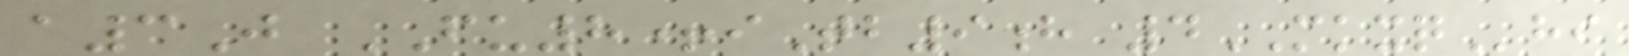a3J FU8+iTb9h 4MKXQhi
